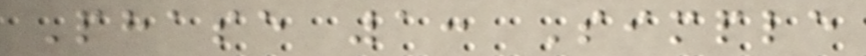Phase 1: Simple
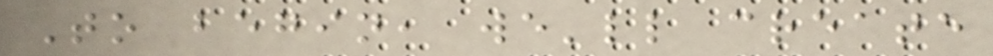To begin, we'll create
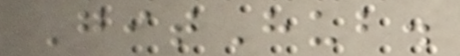GitHub.
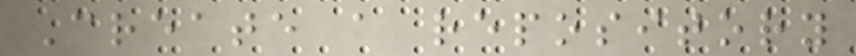Create a repository
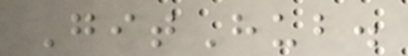GitHub.
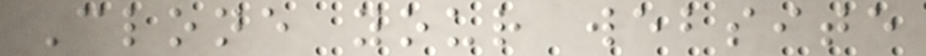Clone your website
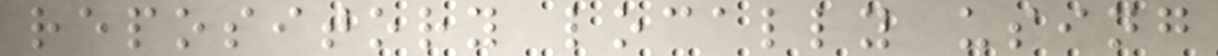repository locally using
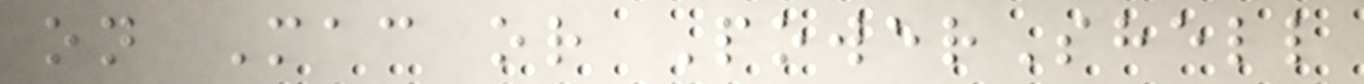on Mac or PowerShell
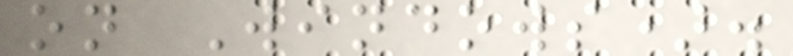on Windows).
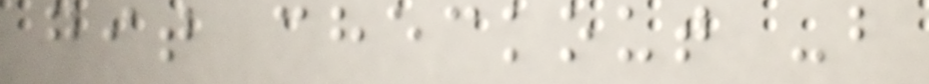git checkout -b
